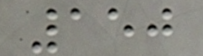150
